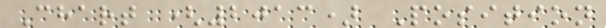Chart (2013) Position
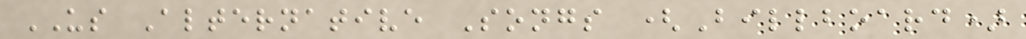US Alternative Songs (Billboard)
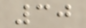30
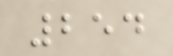254
